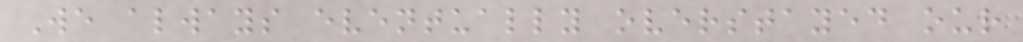We always eventually overstayed our
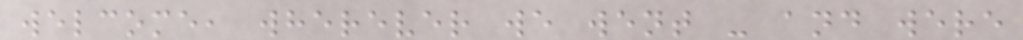welcome, wherever we went - and were
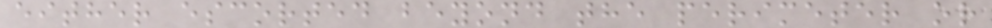either escorted beyond the perimeter or
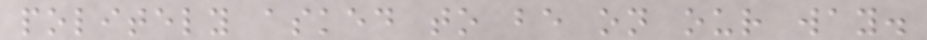politely asked to be on our way.
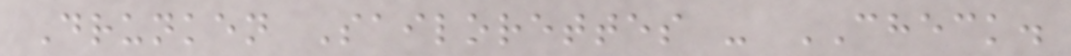Drunken Sailorettes - CHECK.
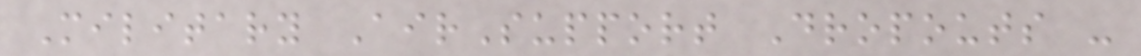Military AirSupport Dropouts -
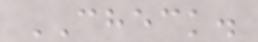CHECK.
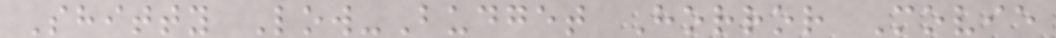Shitty Low-Budget Horror Movie
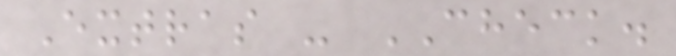Extras - CHECK.
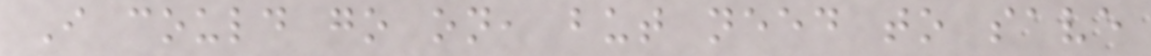I could go on, but need to save
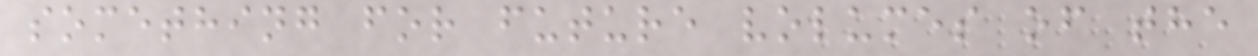something for future volumes of the
